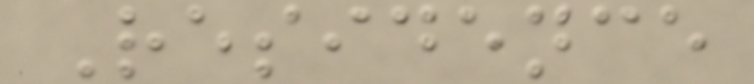Residence
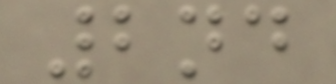2nd
